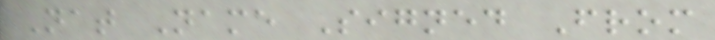Nat Name Signed From
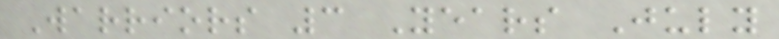Warriors 3 Years July
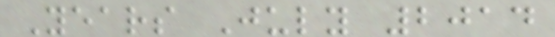Years July 2014
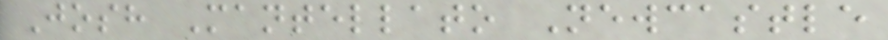Josh Mantellato Newcastle
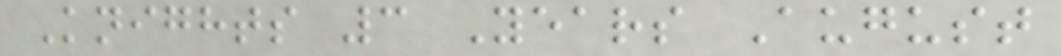Knights 3 Years August
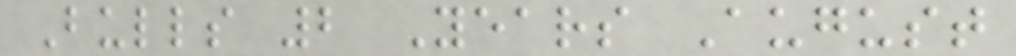Bulls 2 Years August
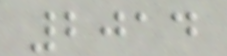2014
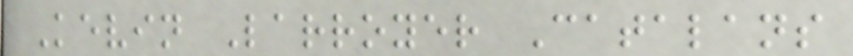Kevin Larroyer Catalans
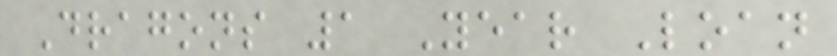Dragons 1 Year Loan
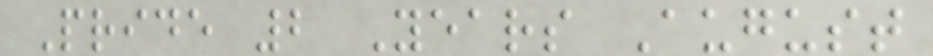Pride 2 Years August
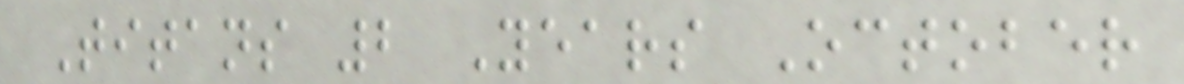Titans 2 Years October
